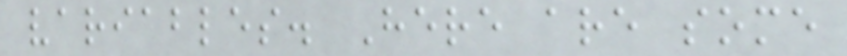variables. Here are some
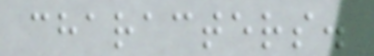characters.
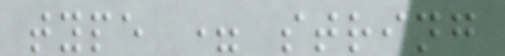type = string
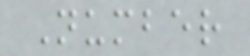Number
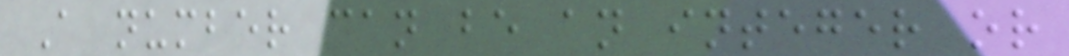A number can be an integer or
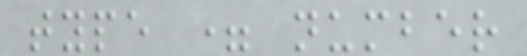type = number
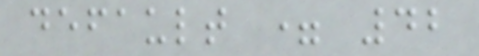default = 42
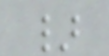}
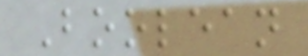Boolean
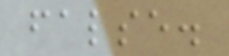false.
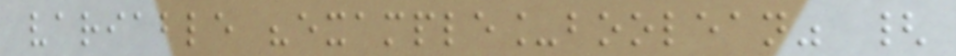variable "example_boolean" {
